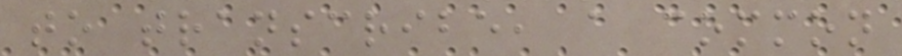to transcribe, a common
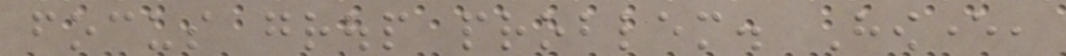focus group problem. However,
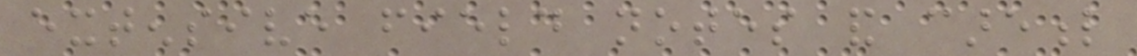extensive field notes and careful
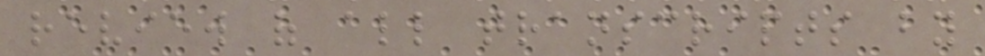review of all transcripts by
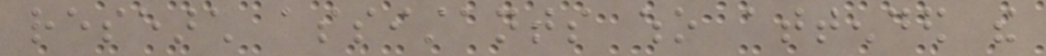research assistants who attended the
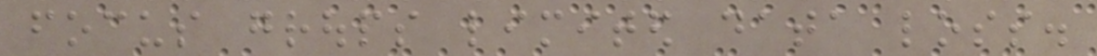focus groups limited data loss.
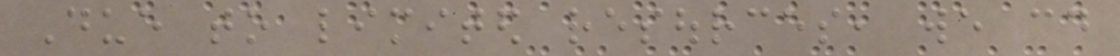Due to limited resources, we could
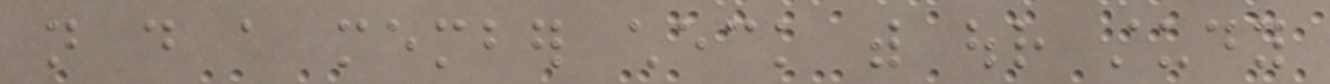not do a member check with our study
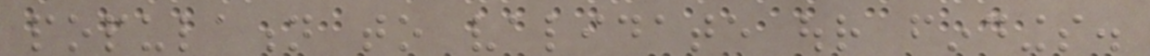population to validate our findings.
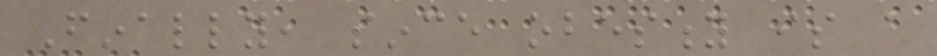Finally, since obesity is a
